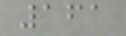161
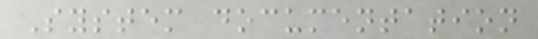System documentation
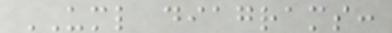UML diagrams:
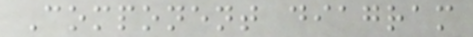Component diagram
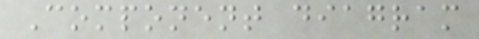Component diagram
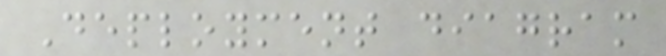Deployment diagram
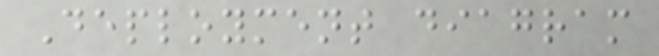Deployment diagram
